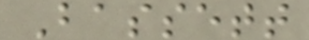Bassett
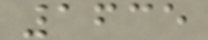1635
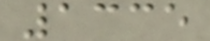1335
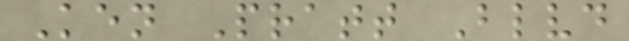Ken Pratt Blvd
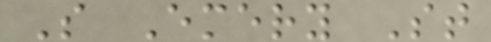S Emery St
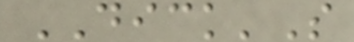DICK'S
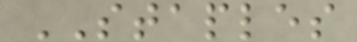STAPLES
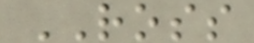ROSS
